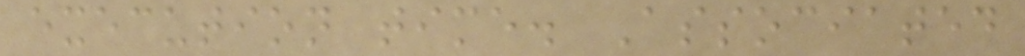execution time. Associated
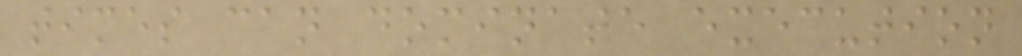times can dominate execution
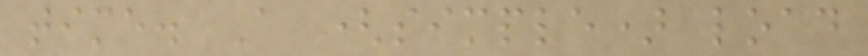time. A (simple) load
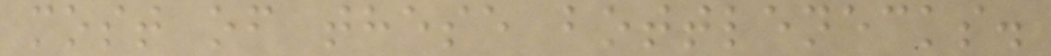most of these bottlenecks.
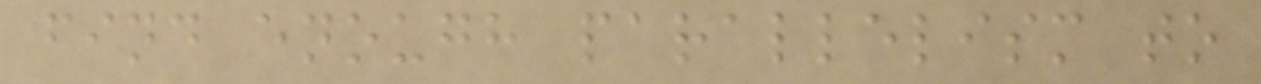find enough parallelism to
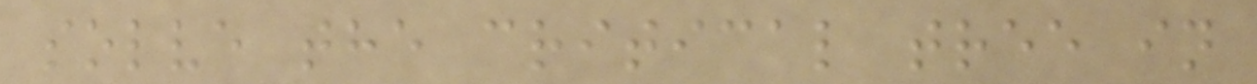solve the critical tree in
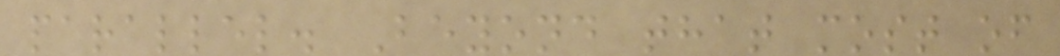parallel. Beyond that most of
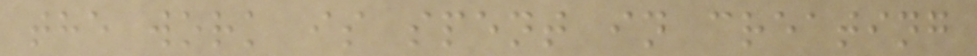the work is spent in creating
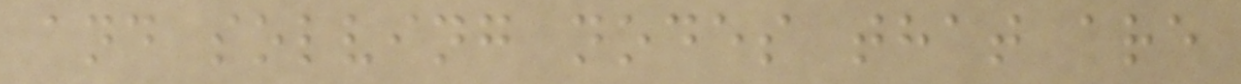and solving nodes that are
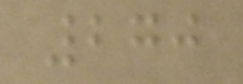270
